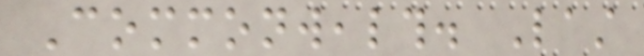Commonwealth. Last
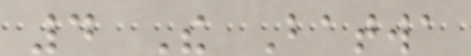4 The Batwa
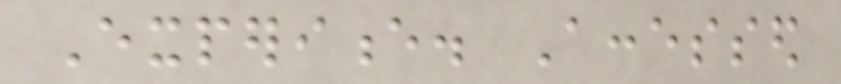Experience. Accessed
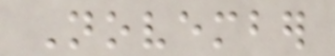November
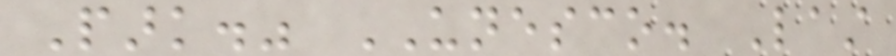Park." UNESCO. Last
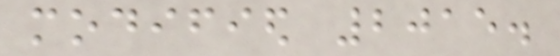modified 2015.
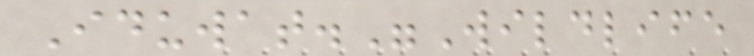Iduwat."Wildlife
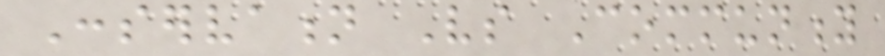Conservation Vs Community
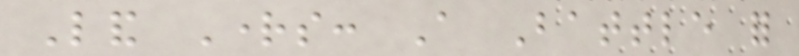Land Rights: A Battle for
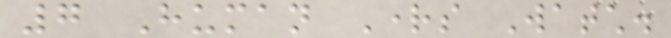7 Human Rights Watch.
